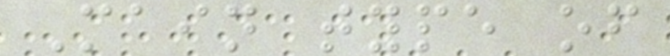Main type of
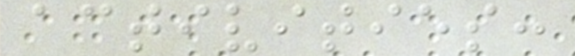activities:
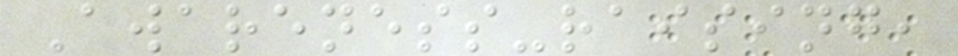Awareness-raising,
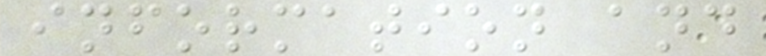information and
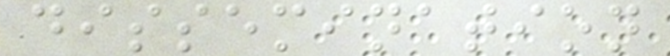dissemination
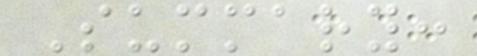Summary:
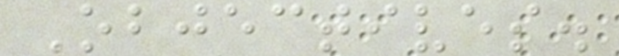Objectives.
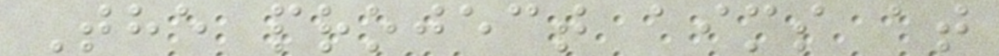The project aims at
